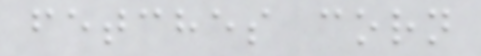fetches corn
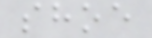shoe
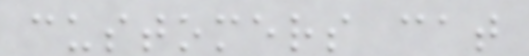customers cat
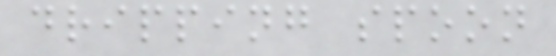dripping spoon
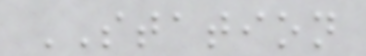STATION
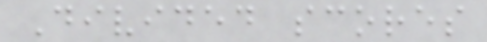Divided scores
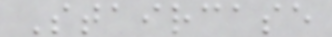Staircase
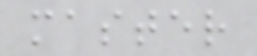master
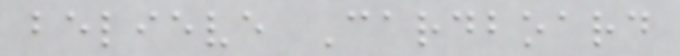believe Cardboard
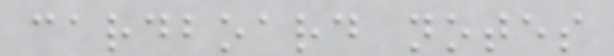cardboard notes
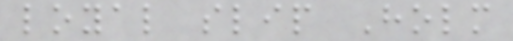loyal slip Holm
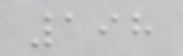198
